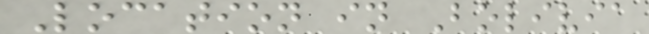Location in Bolivia
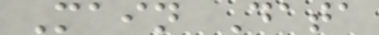Main Data
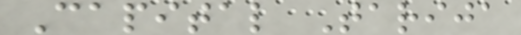Capital Tarija
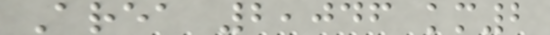Area 2,046 km2
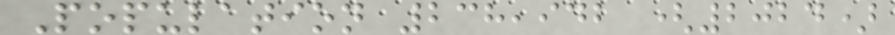Population 238,942 (2024)
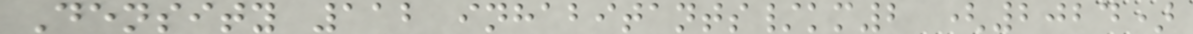Density 112 inhabitants/km2 (2024)
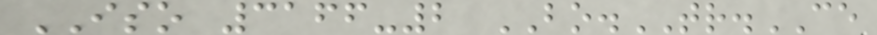ISO 3166-2 BO.TR.CE
